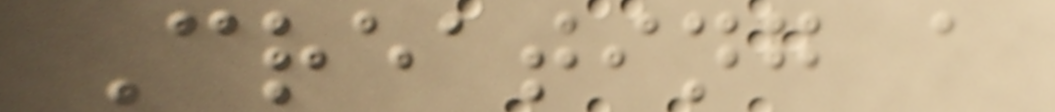Creating a
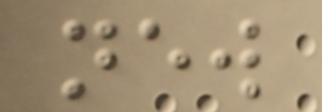new
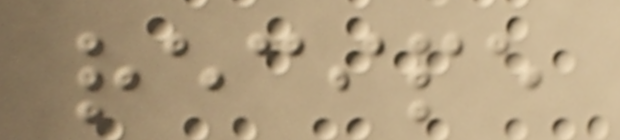recipe
